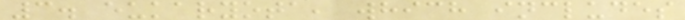3. eukaryota, which includes
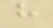h
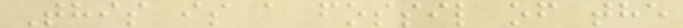This is a fossil of the
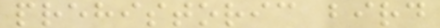prehistoric bird
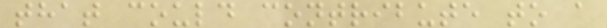that could contribute to a
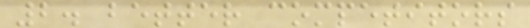2. better competitors
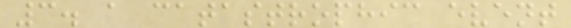3. a catastrophic event
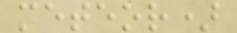meteor)
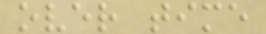over time
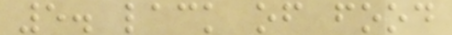5. lack of food
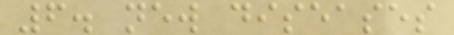6. new diseases
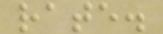rate.
